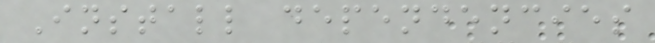Install dependencies
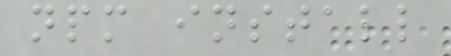npm install
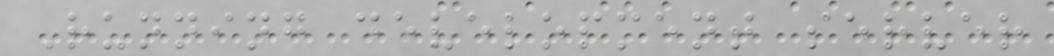Running development server
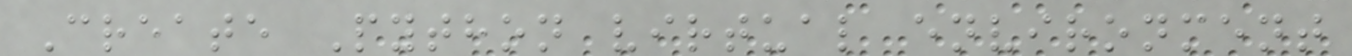Create Python virtual environment
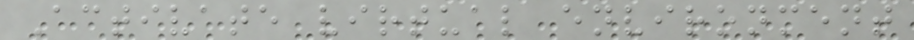Activate virtual environment
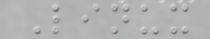Linux
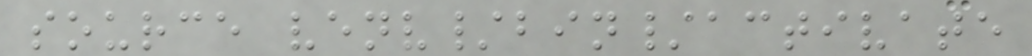source venv/bin/activate
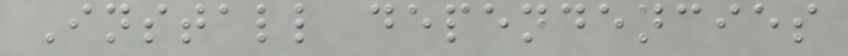Install dependencies
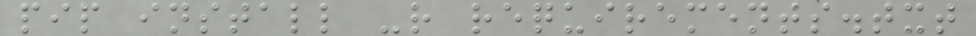pip install -r requirements.txt
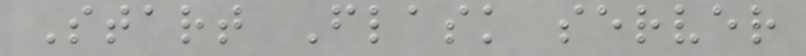Start Flask server
